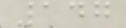147
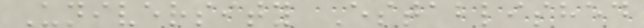University Established
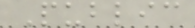Public
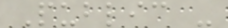Public -
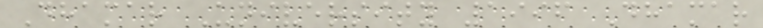Dhamar University 1996 Dhamar
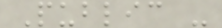Public -
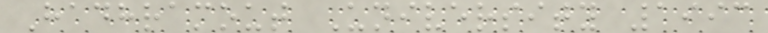Hadhramout University 1993
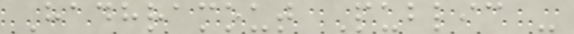Hadhramout Public -
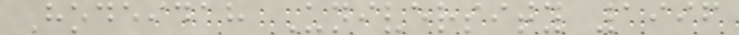Hodeidah University 1996
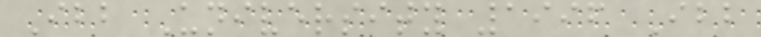Ibb University 1996 Ibb
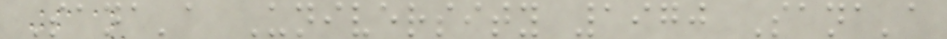Sana'a University 1970 Sana'a
